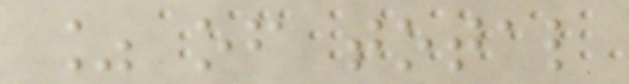% of total
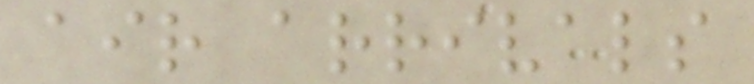air arrivals
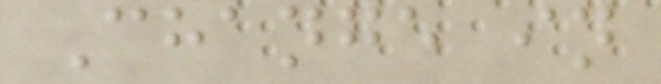Change in
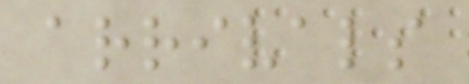arrivals
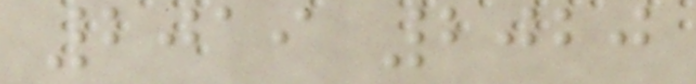2019 2020
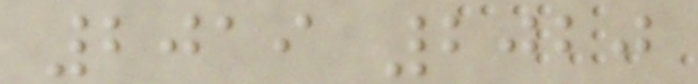2019 2020
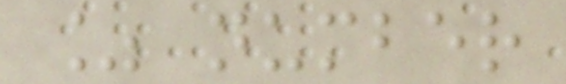% number
